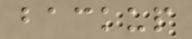backup
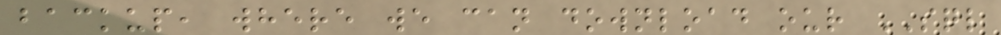backup, where we can download our SQL
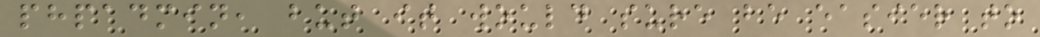phpadmin, but it would sure be easier to
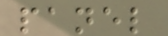panel
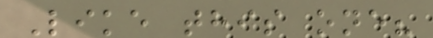Like this one?
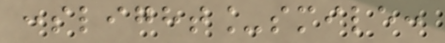:slight_smile:
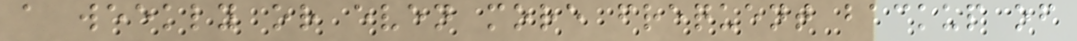a weekly or even more frequent backup of
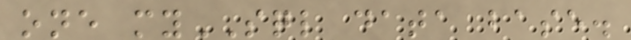one mySQL data base.
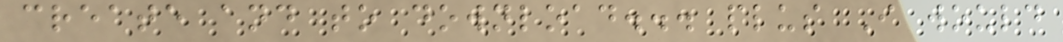create and to download... plus I would
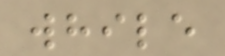while
